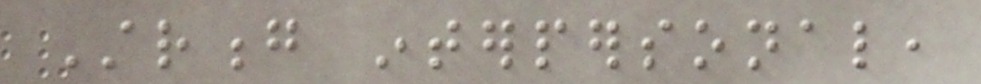Strong interpersonal,
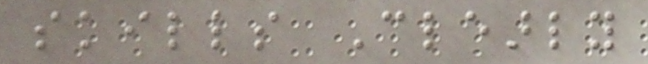skills Clearly
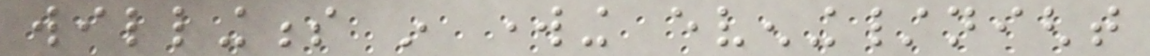willingness in working evening/night
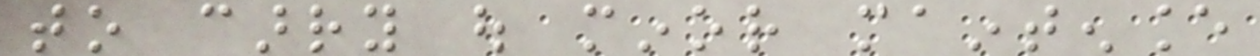to carry out minor maintenance
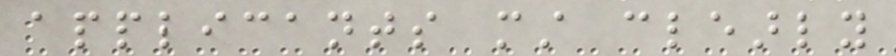applicants must clearly
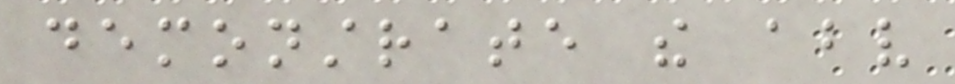demonstrate the above
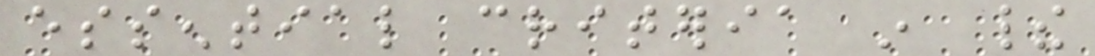essential criteria in their
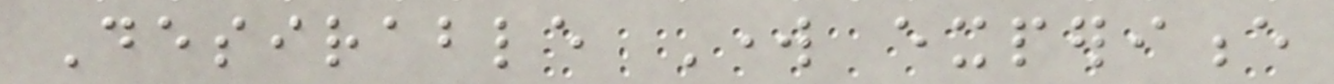Desirable Work experience
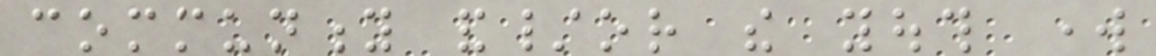community and/or the youth work
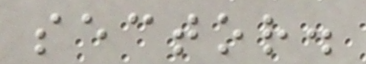sector.
